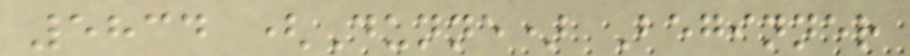5834 (Dunne) Beginner
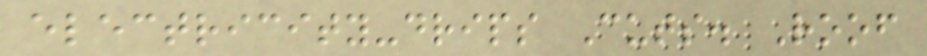electricity-drips Cuts. Roof
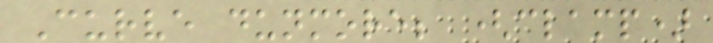Curve dunmore; (clamp)
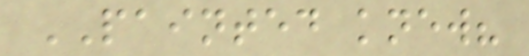PAINTED knew?
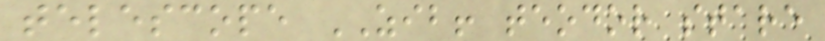telescope ZIB! teodor stare
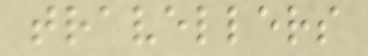travellers
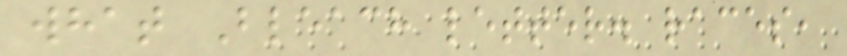what Bleach letter. races,
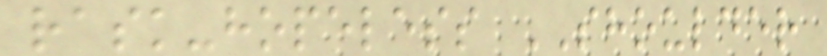rask-hopeless SHOULDER
